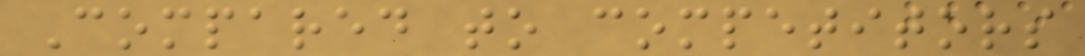Compared to competitors
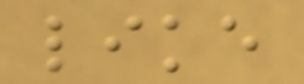like
